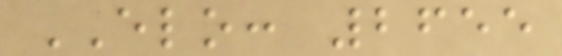ELO: 2655
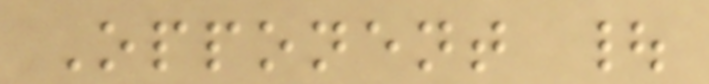Opponent |
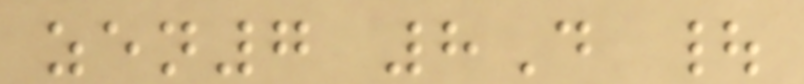zen7 8D |
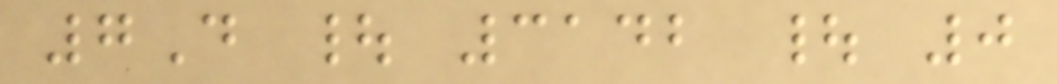7D | 3142 | 0
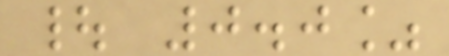| 0.0%
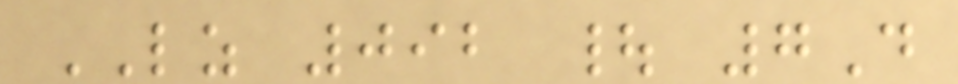LZ 092 | 7D
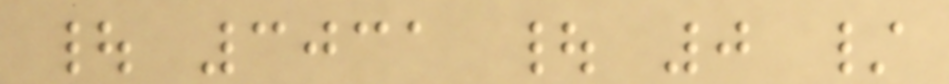| 3031 | 0 /
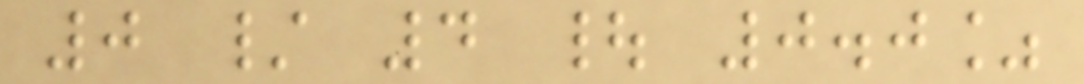0 / 4 | 0.0%
